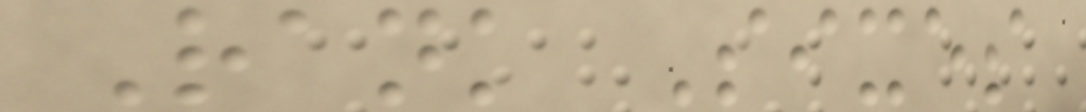Rank Sixes
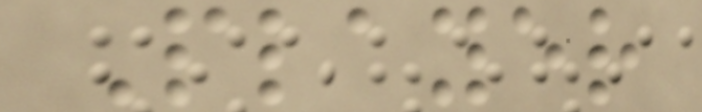Player
